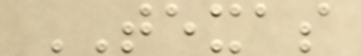TEXAS
